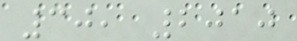30, 2010
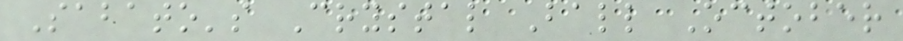Sabato's Crystal Ball October
